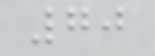70
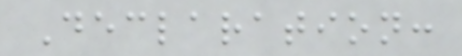Declaration:
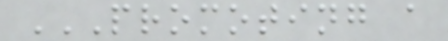PROMOTING A
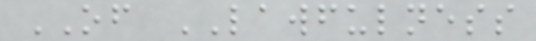OF LAWFULNESS
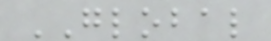GLOBAL
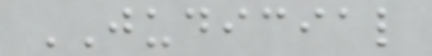JUDICIAL
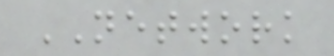NETWORK
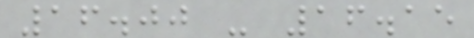16.00 - 16.15
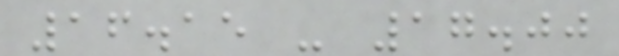16.15 - 17.00
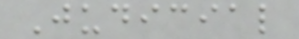Judicial
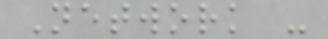Network -
